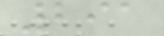291
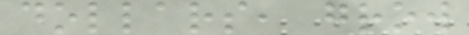dollars, grow
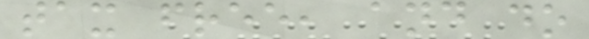tax free, and do
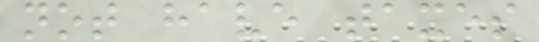not have taxes
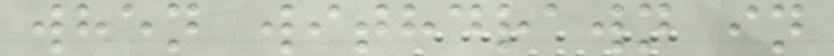when withdrawn in
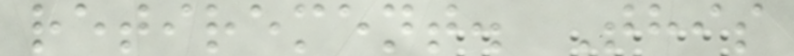retirement. This
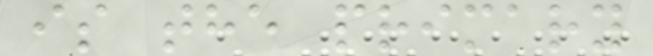is the primary
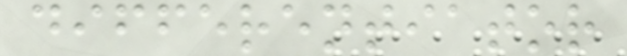differentiator
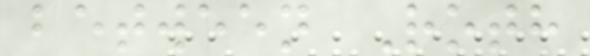between Roth
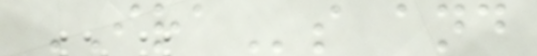IRAs and
